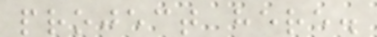project here.
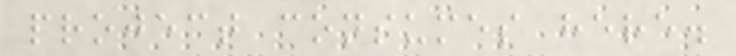project consumes here.
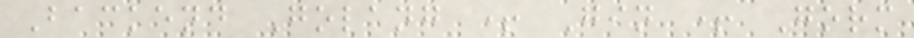Backend Golang + Gin + Gorm
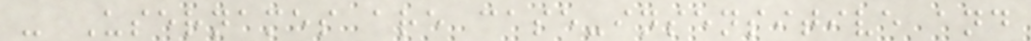- Usernames are case-insensitive and
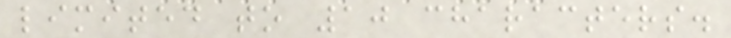limited to 10 characters.
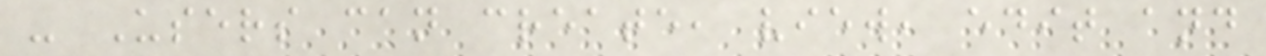- Users can create, view, edit and
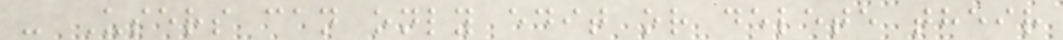- Users can only edit or delete their
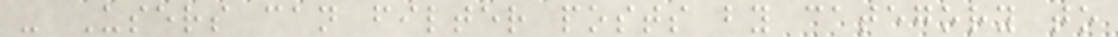- Users can filter posts by category to
